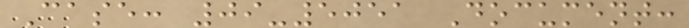Case: 09-5051 Document:
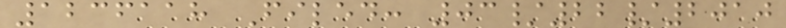1236118 Filed: 03/22/2010
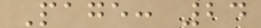Page: 24
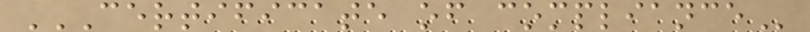CERTIFICATE OF COMPLIANCE
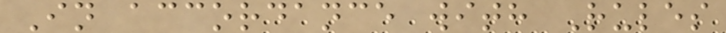In accordance with Rules
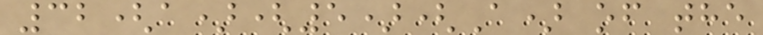32(a)(5)(A) of the
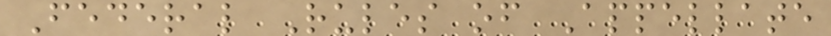Federal Rules of Appellate
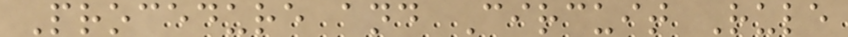Procedure and Circuit Rule
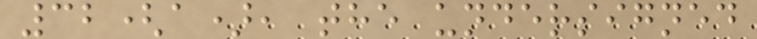32(a), the undersigned
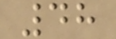48
